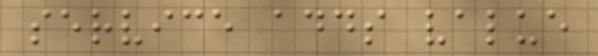service adds value
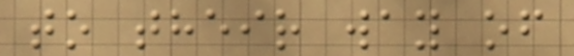to their way of
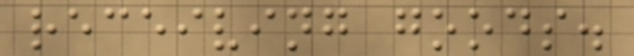receiving goods.
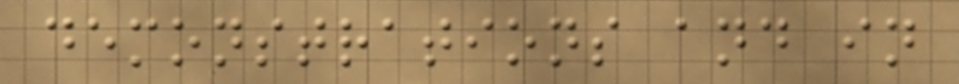demonstrations and in
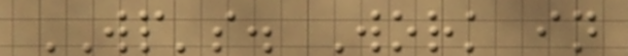WP's. Work in
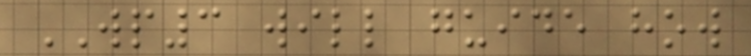WP3 will guide how
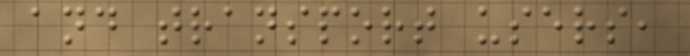and transport users,
